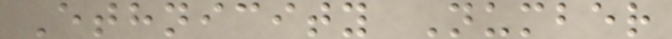Ethnicity Number
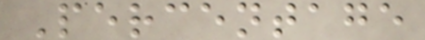Percentage
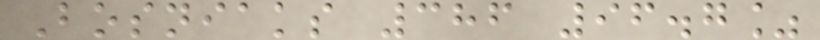Bosniaks 386 96.7%
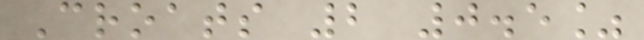Croats 2 0.5%
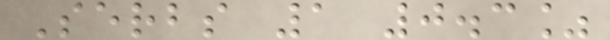Serbs 1 0.3%
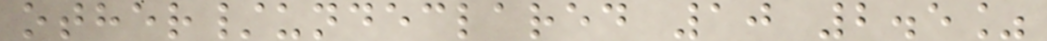other/undeclared 10 2.5%
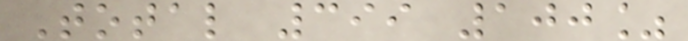Total 399 100%
